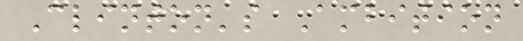Clinton's Ambition
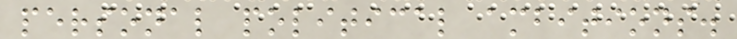personal political ambitions.
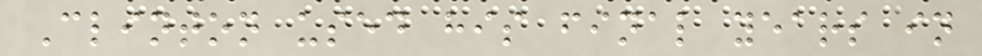Clinton used his final years in
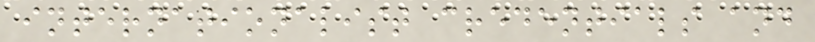internationalist credentials and
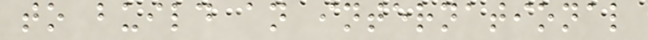to build an international
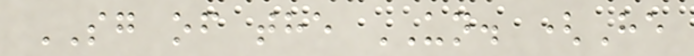SG of the UN. (He
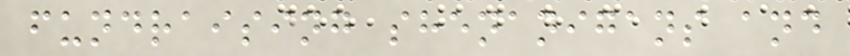fundraising shenanigans and
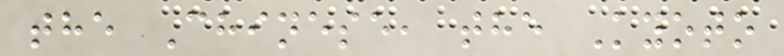the Chinese, the Kyoto
